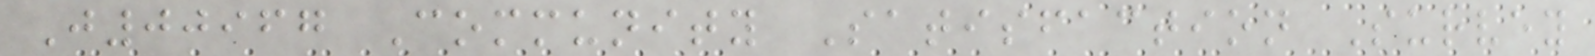J00967 Community Satisfaction Survey
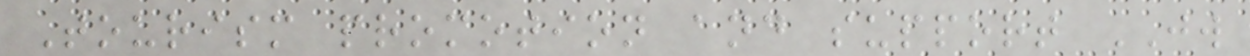Tourism promotion and support JW
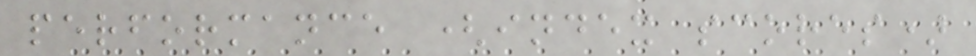performance (index scores)
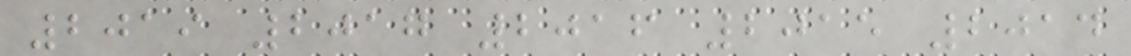2019 2017 2016 2015 2014
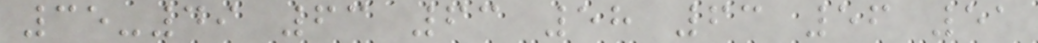35-49 63 63 58 63 56 51
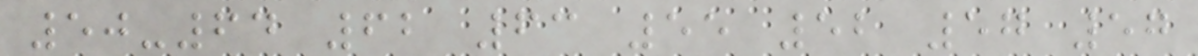50-64 62 63 55 52 57 57
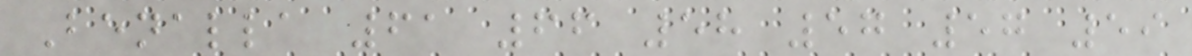Benalla 61 66 58 57 57 59
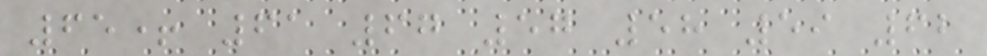65+ 61 67 57 58 59 62
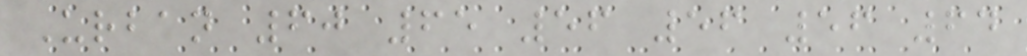Urban 60 65 56 56 56 64
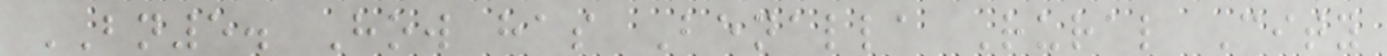BN5. How has Benalla Rural City
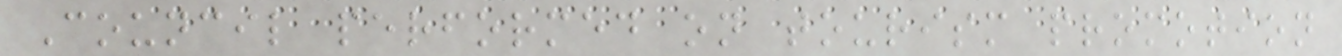Council performed on tourism promotion
